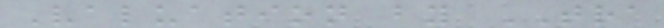Valuation by TRA
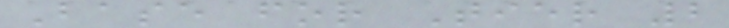Base for Tier 2
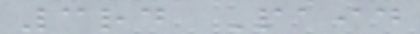3rd Paid
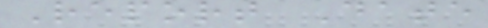Report Date
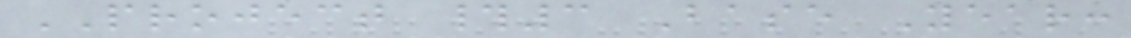PROJECT #3 Base Year:
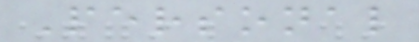Personal
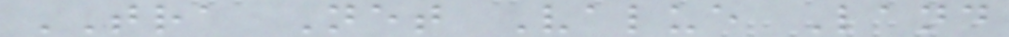TRA Net Value Land
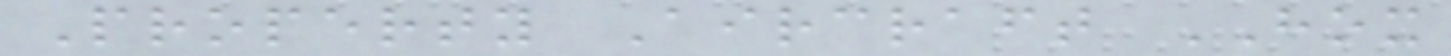Property Aircraft HOX
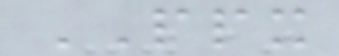PPX
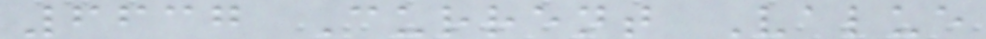6637 Current Value
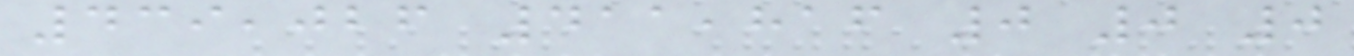439,026 411,816 0 0 0
